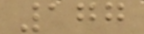177
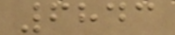6843
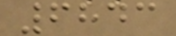6843
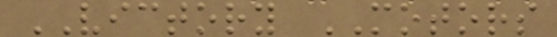VICTORY MOTORS
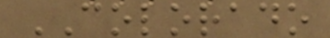COLORADO
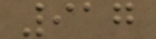917
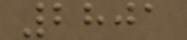2801
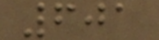601
